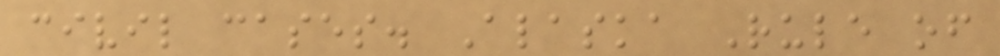civil cases. Alaska Rule of
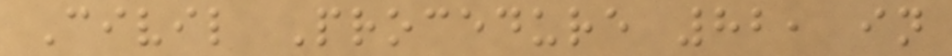Civil Procedure 82, in
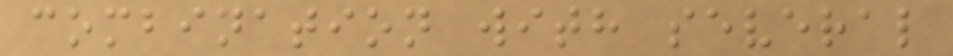combination with several
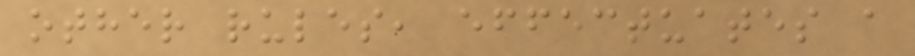other rules, effectuates a
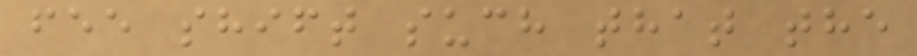fee shift such that the
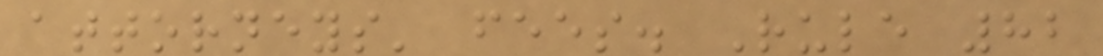attorneys' fees. Rule 82
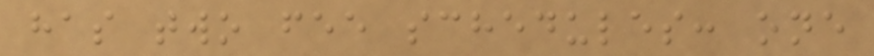has two fee schedules: one
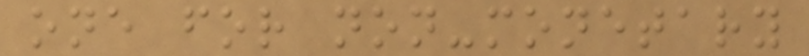one for non-monetary
